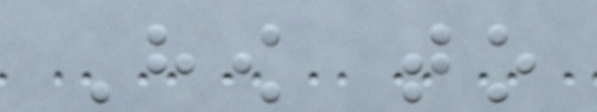How to
